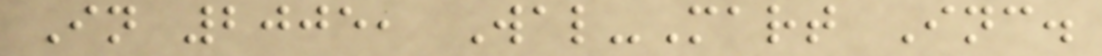In 2005, Wal-Mart Inc.
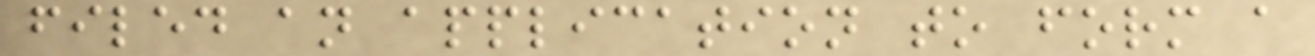filed an application to form a
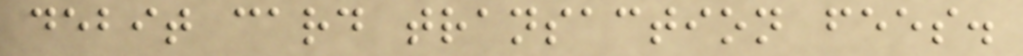debit card transaction fees.
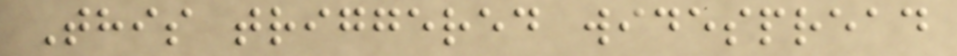This triggered widespread
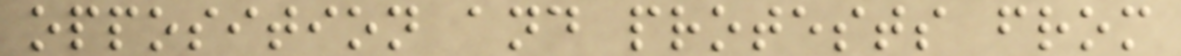opposition and protests from
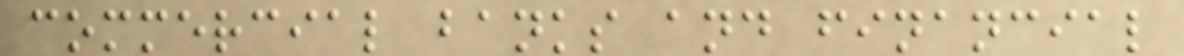commercial banks and financial
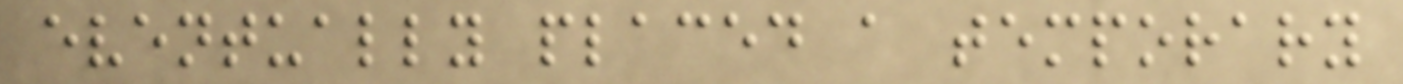eventually placed a temporary
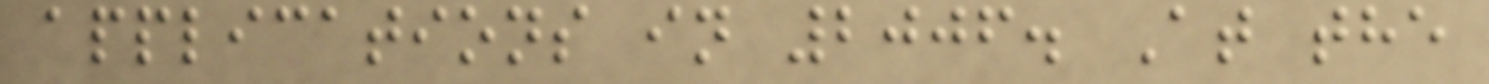applications in 2006. At the
